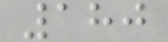180
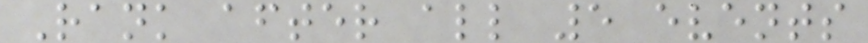Rank after all 5 events
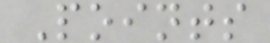Points
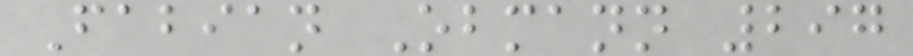Fabian Obmann 297
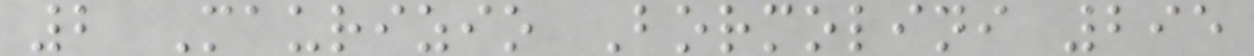2 Maurizio Bormolini 295
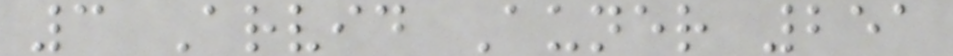3 Arvid Auner 251
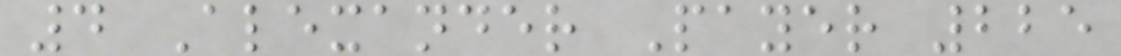4 Alexander Payer 225
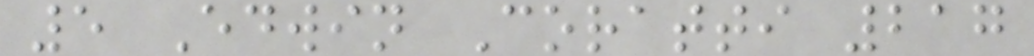5 Edwin Coratti 217
